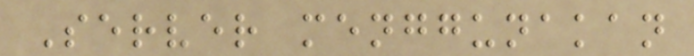Server menggunakan
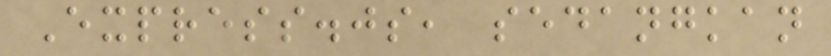Express.js, sedangkan
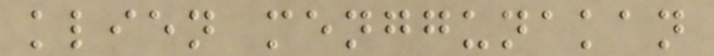klien menggunakan
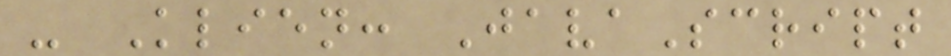- Klien: JavaScript
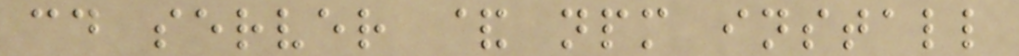cd server & npm install
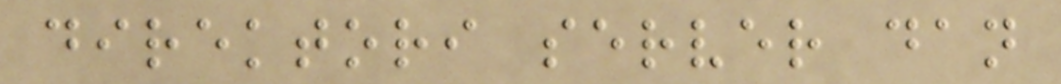direktori server dan
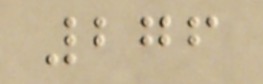276
